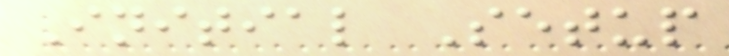Initial Setup
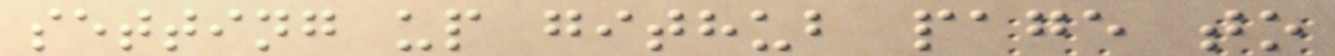setting up github page to
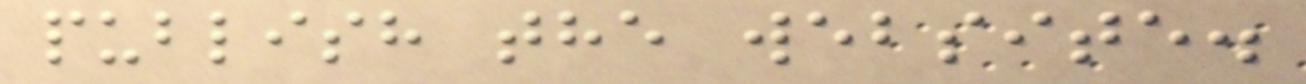publish the website.
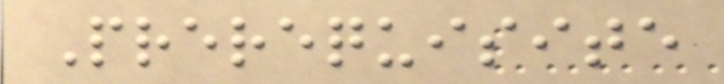Prerequisite
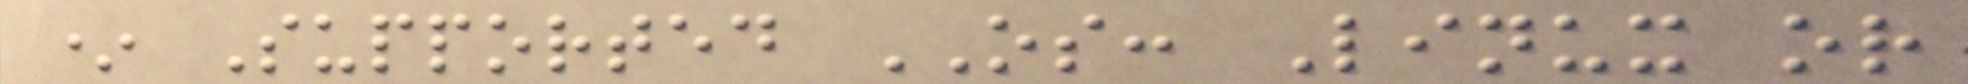* Supported OS: Linux or
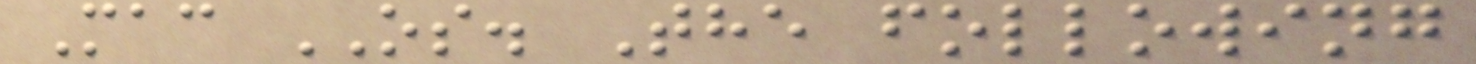Mac OS. The following
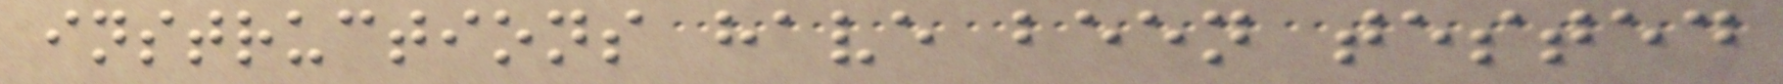instructions have been tested
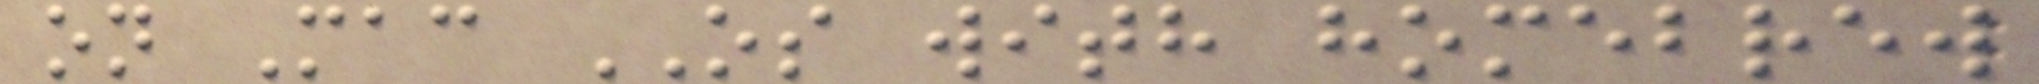on Mac OS with homebrew
